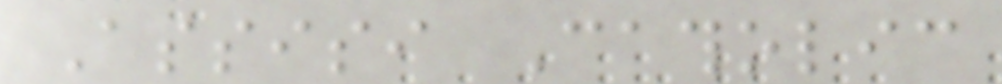Assisi Catholic
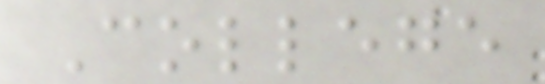College
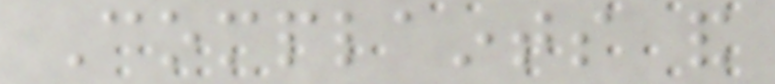Complaints and
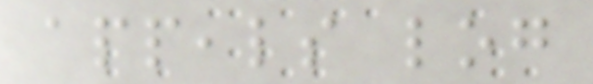appeals log
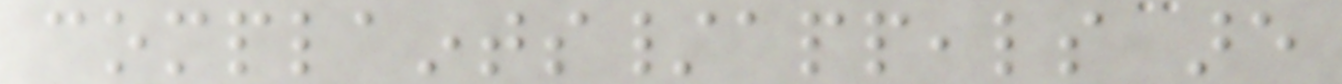complaints/appeals are
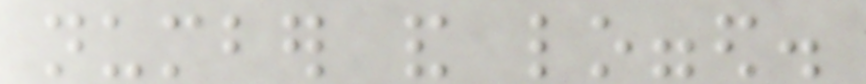number and logged.
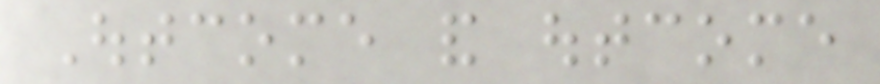Outcome and outcome
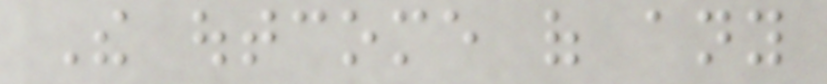The outcome of any
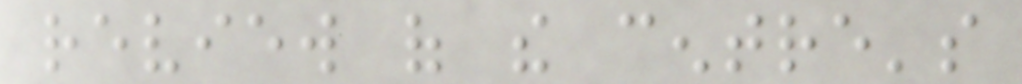review of the centre's
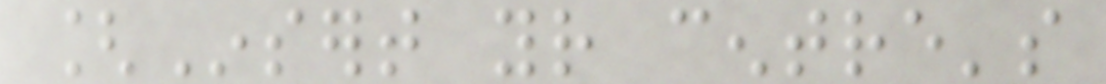[Insert your centre's
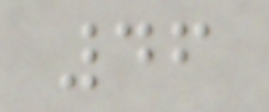46
